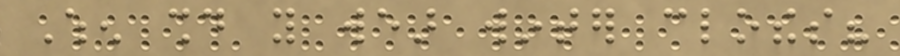When should you wear winter clothes?
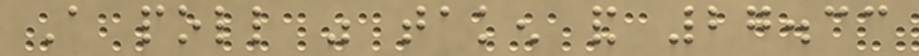A poll was taken and 27.33
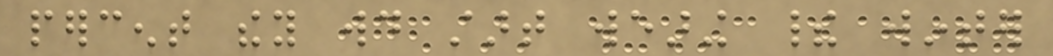percent they would start wearing their winter
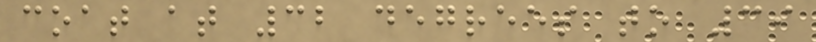coat at 32 degrees to 39
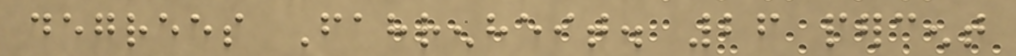degrees Fahrenheit. 26 percent
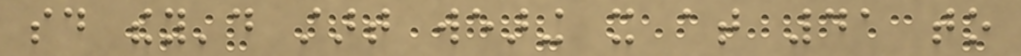said they'd start wearing it at 41 to
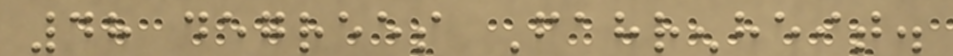48 degrees Fahrenheit.
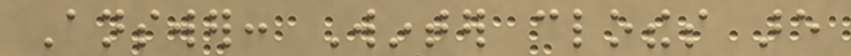Answer: Winter clothes are
